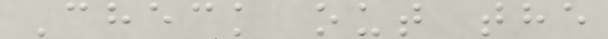Check out the
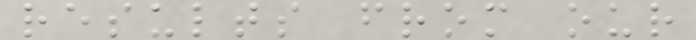results from our
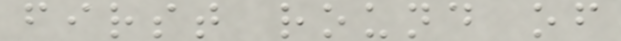first round of
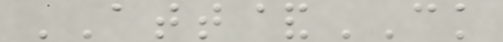ATT&CK
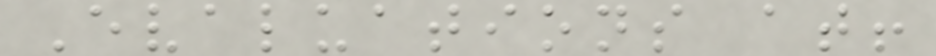Evaluations at!
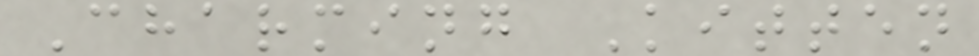Charming Kitten
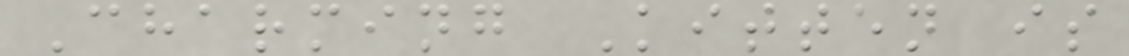Charming Kitten is
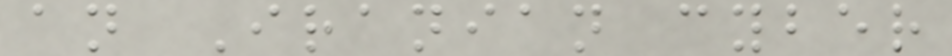an Iranian cyber
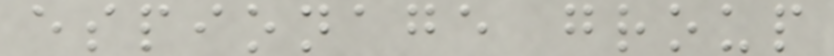espionage group
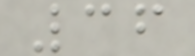36
